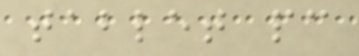tablet pc
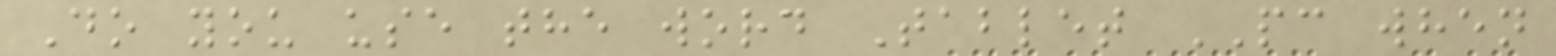Do you use the word Tablet PC when
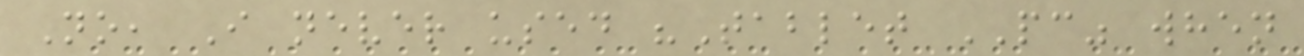No, I never used "Tablet PC" when
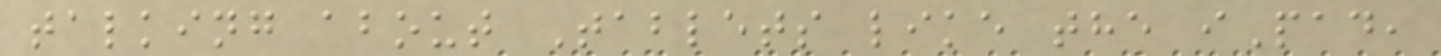talking about Tablets like the iPad,
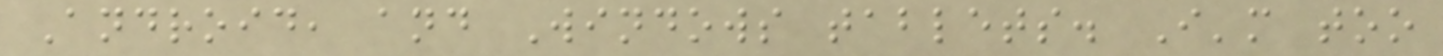Android, and Windows tablets. I'm too
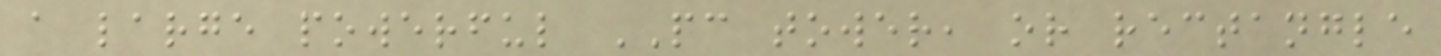a large powerful PC tower, or rectangle
